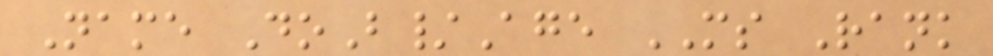Name DoB/Age MS Rank
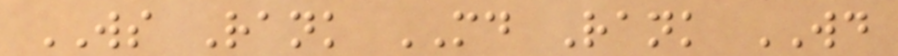WS Rank MD Rank WD
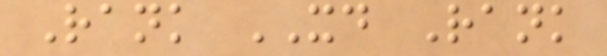Rank XD Rank
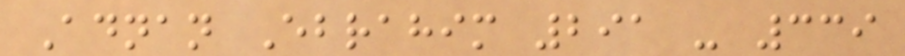Adnan Ebrahim 291 - 339
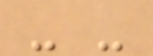- -
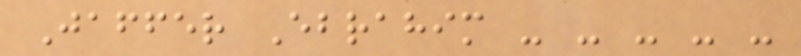Jaffer Ebrahim - - - - -
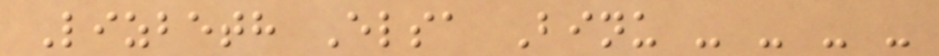Lizbeth Elsa Binu - - - -
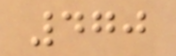470
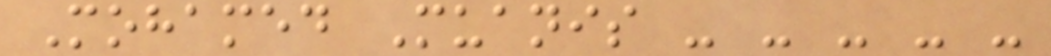Mohamed Muanis - - - - -
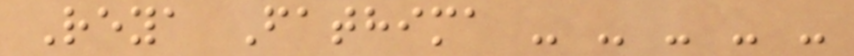Reya Fathima - - - - -
